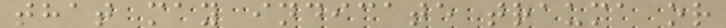that may indicate trauma or
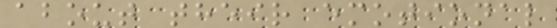about their emotional
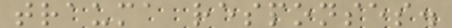trauma responses.
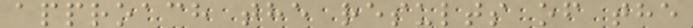approach the results of the
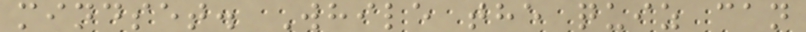mindset. While the quiz can
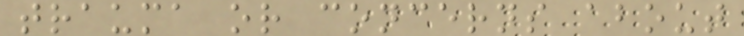trauma or concerns about
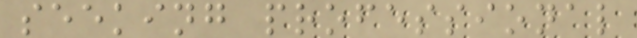seeking professional
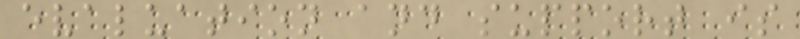evaluation and support is
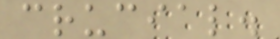crucial.
